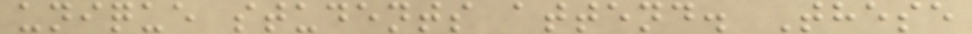unique students attend. These
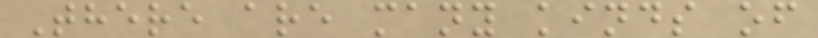There are many kinds of
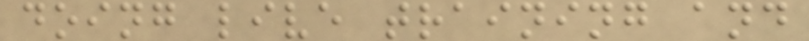doing live training and
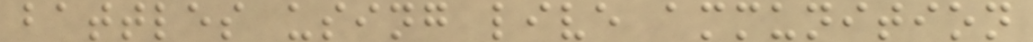battles using live ammunition
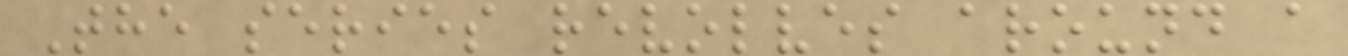The series revolves around a
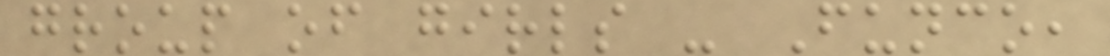group of girls - Funco,
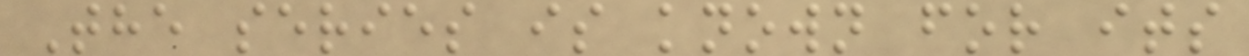The series is known for its
